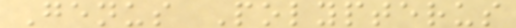Genus Polypterus
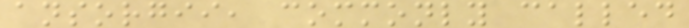ansorgii, commonly called
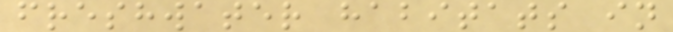freshwater habitats in
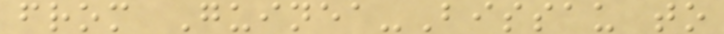from Guinea-Bissau to
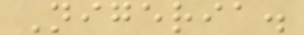Nigeria.
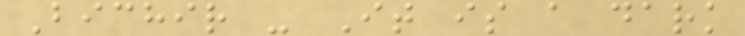Bichir - It is a dark
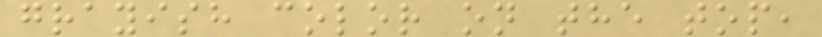grayish color on the top,
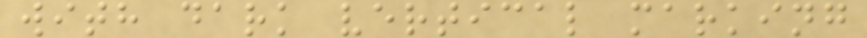with dark vertical marking
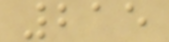215
